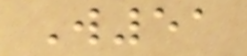W51
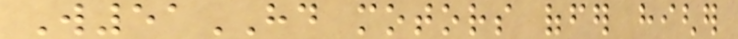W51HD motors offer higher
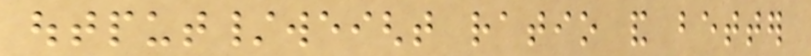output/weight ratio and better
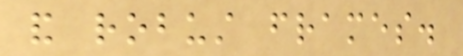and robust frames.
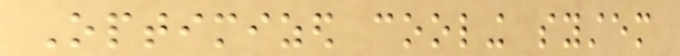Optimized cooling system
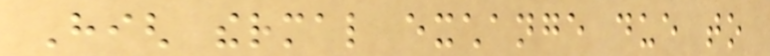High thermal exchange due to
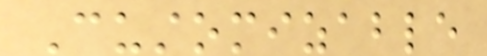Customizable
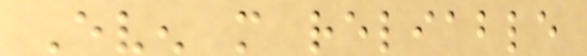Even more reliable
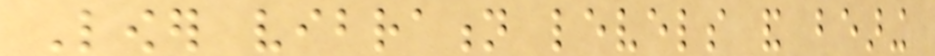Lower vibration levels and bearing
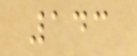143
